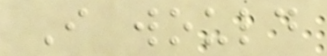I would
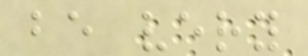be very
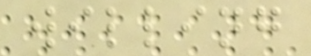willing
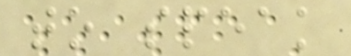to speak
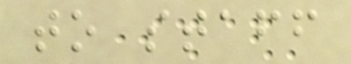to staff
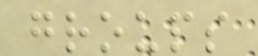groups
